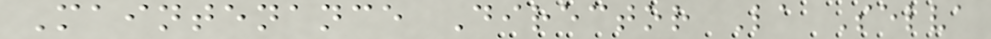Maintenance Director La Selva
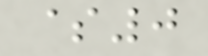$0
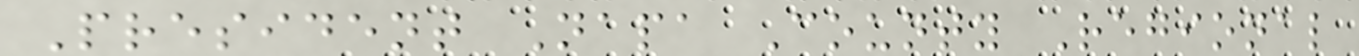President Napa County Regional
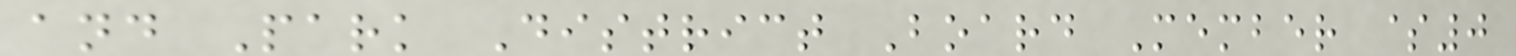and Park District Board Member $0
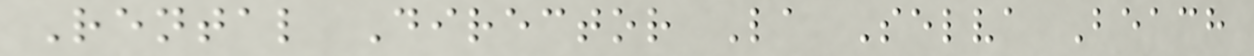Rental Director La Selva Beach
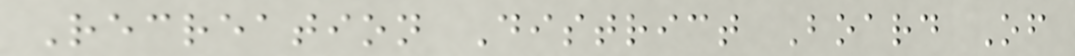Recreation District Board Of
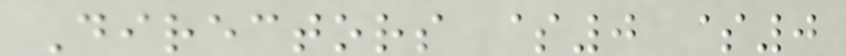Directors $0 $0
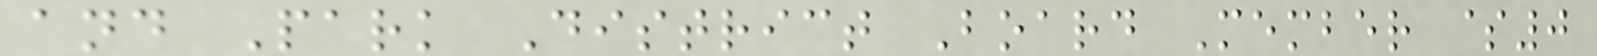and Park District Board Member $0
